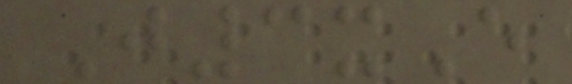J3xE
